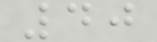40
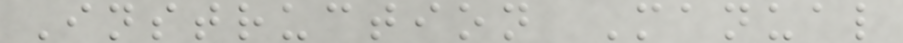Instruction Manual
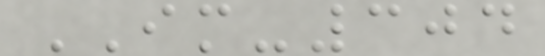IM-304
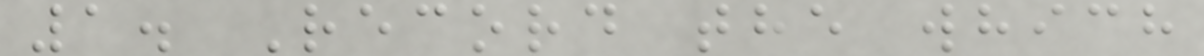1. Record the which
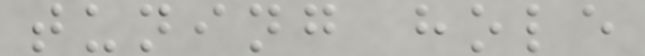tuning hole
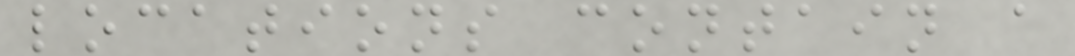locations contain a
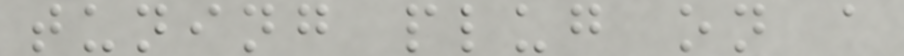tuning plug on a
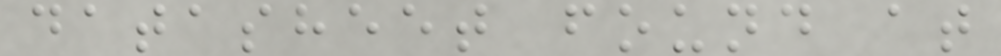datasheet found at
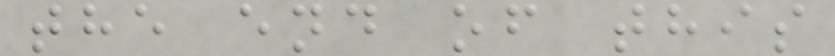the end of this
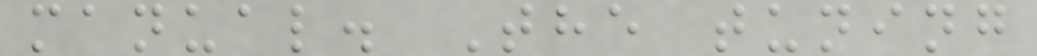manual. The tuning
